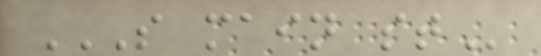S MAIN ST
